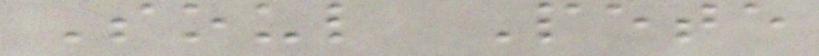Soul Pete
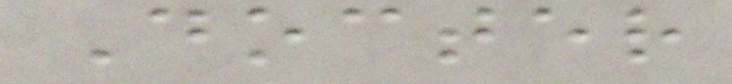Docter
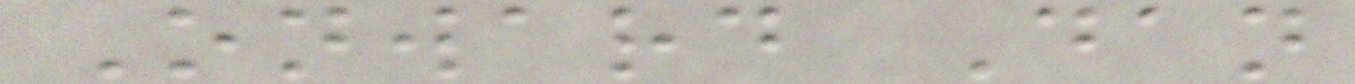Onward Dan
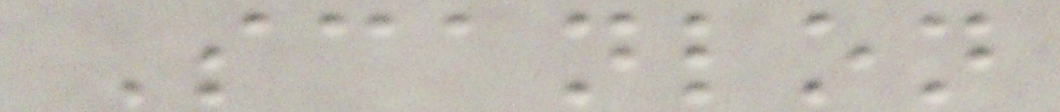Scanlon
